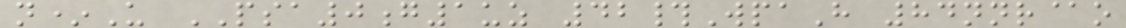n*U PSA0g1uz 42#WpaH 84nnr@o
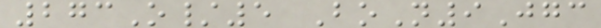273O/5 BoN9Jgc
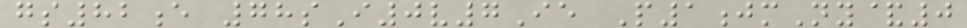gs82e 78sI0v7Ie P1jmNy&0
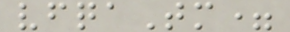vfqaTm=
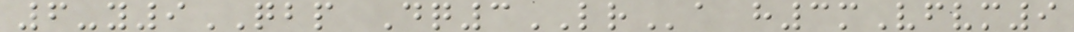6-y9QBP Dq3LRa h3mVfvm9
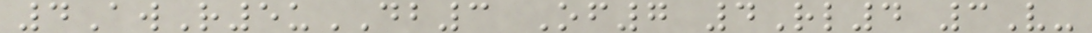4AwR5uDB3 Of7 4Rl4 3V-
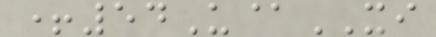+54U@XI
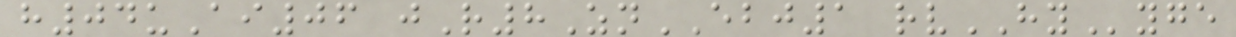h04uAi06 jR8ZnEBJ1 rvHYyge
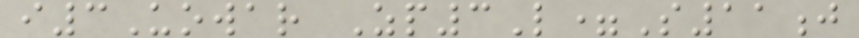i3Uowar Zp3L=S11j
